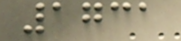1731
